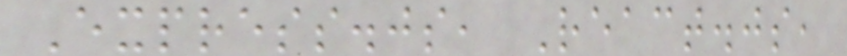Express.js, React.js,
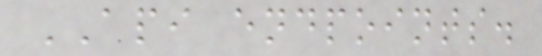API endpoints.
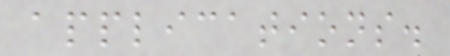applications.
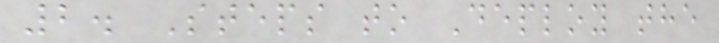2. Steps to Deploy the
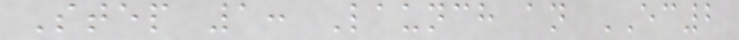Step 1: Launch an EC2
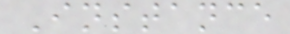Instance
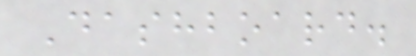Dashboard.
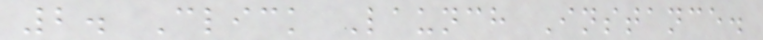2. Click Launch Instance.
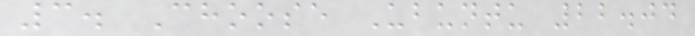3. Choose Ubuntu 22.04
